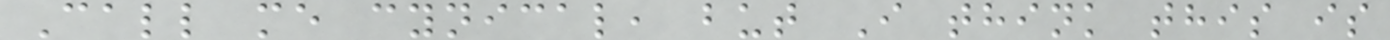Call me cynical, but I think this is
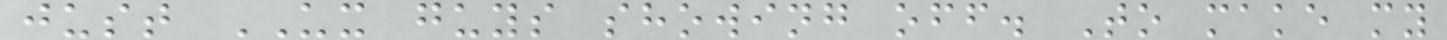just UX guys showing off. To make my
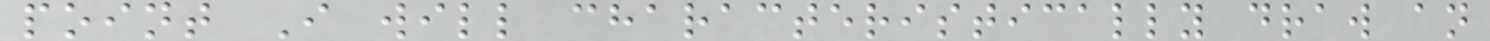point I will characteristically draw an
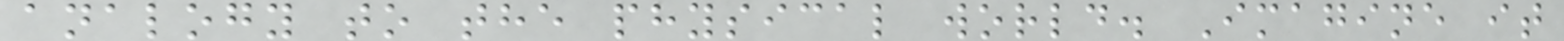analogy to the physical world. Imagine it
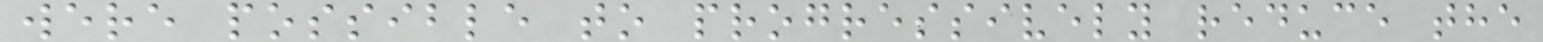were possible to progressively reduce the
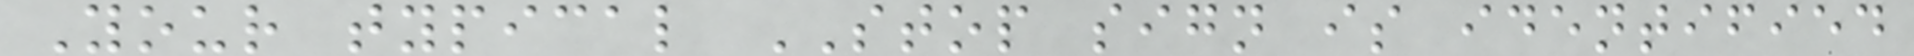Your typical STOP sign is identified
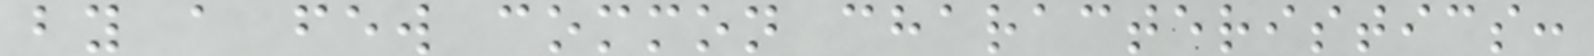by a few common characteristics:
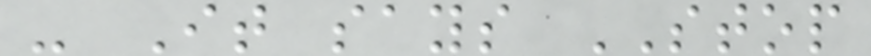- It says STOP
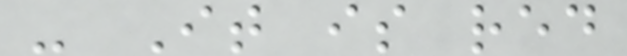- It is red
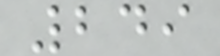249
